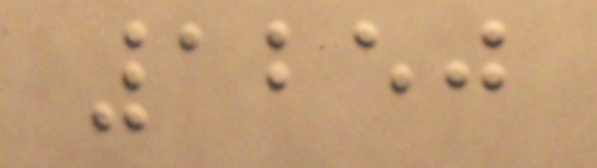1250
